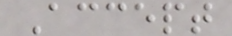Accept
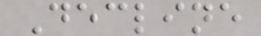Decline
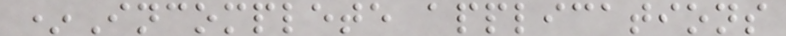*Incomplete applications
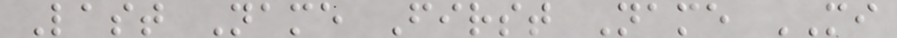Last Name First Name MI
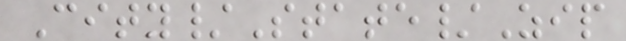City/State/Zip
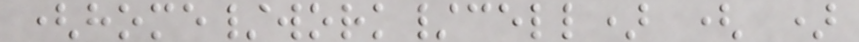(home/work/cell) ( )
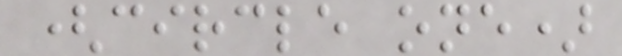(circle one)
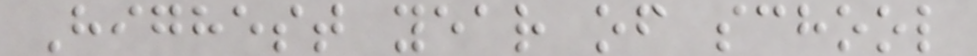Highest year of school
